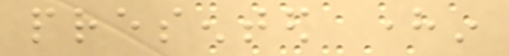presented herein
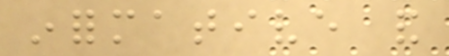informative and
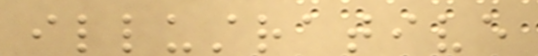illustrative
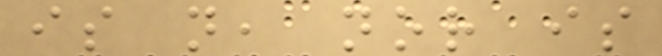is not, nor is
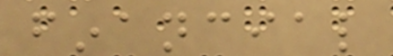financial
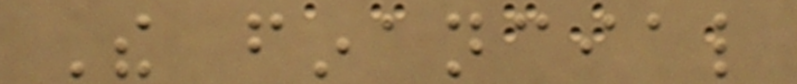The financial
